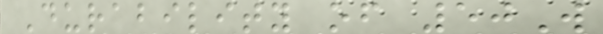Durability of 50W
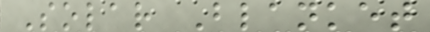Solar Blanket
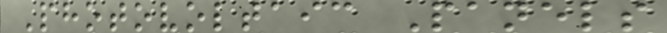Photovoltaic Panels
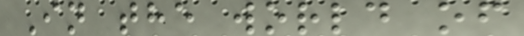In the world of
